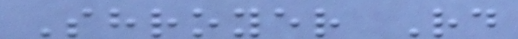Shroyer Rd
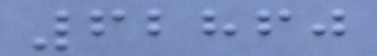62860
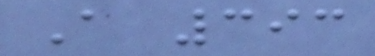A 393
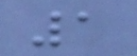1
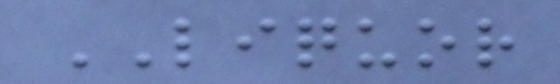LIQUOR
